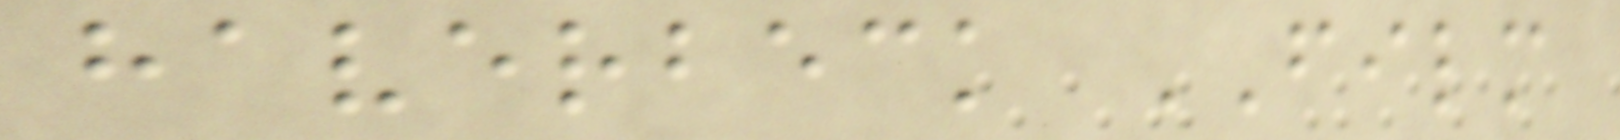haverbeck FILM
